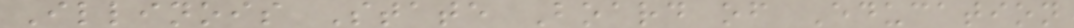Illinois State Board of Education
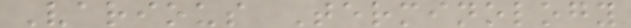Various Terminology
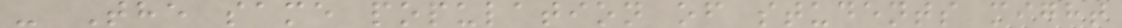- The same population of students might
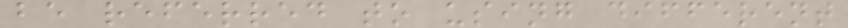be referred to using different
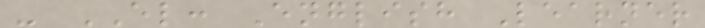- EL: English Learner
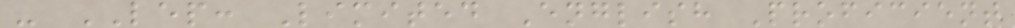- LEP: Limited English Proficient
